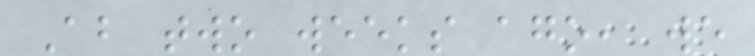About two weeks ago, we
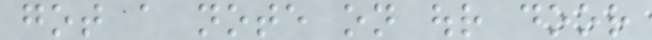got a note on our door
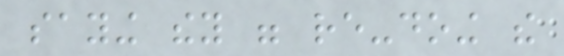saying they were re-doing the
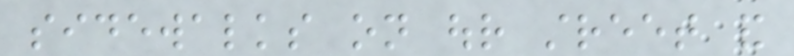sidewalks on our street and
